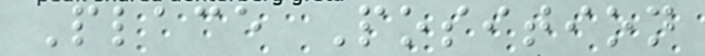Place Position
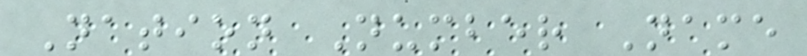Nation Number Name
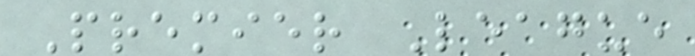Premier League
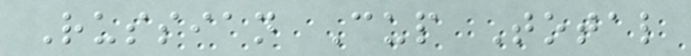Russian Cup Total
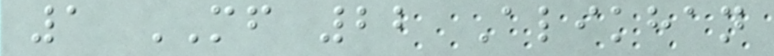1 MF 22 Alikhan
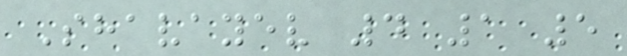Shavayev 4 1 5
